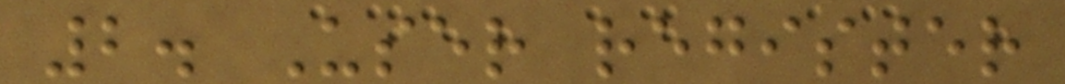2. User register
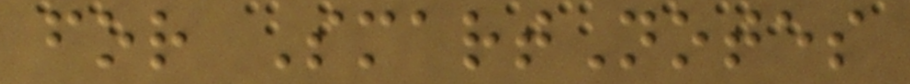for SmartNotes
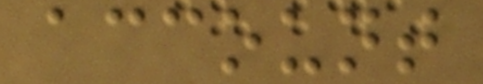account
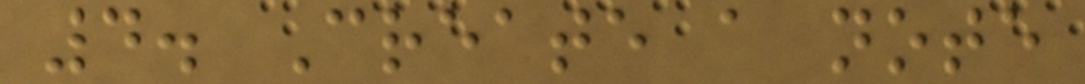4. Create a note
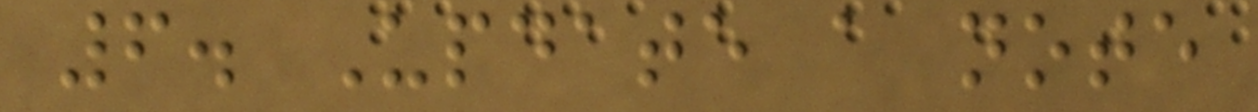6. Update a note
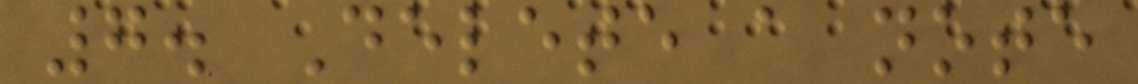7. Delete a note
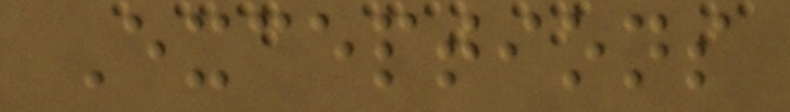Exceptions
